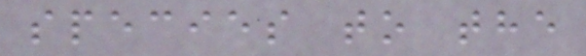species to the
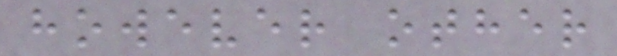however other
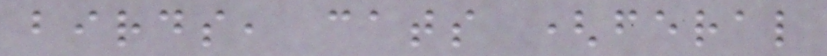birds, cats (feral
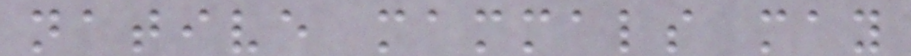native mammals may
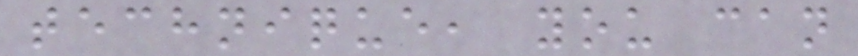technique, you can
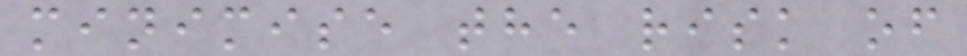minimise the risk of
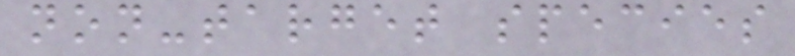non-target species
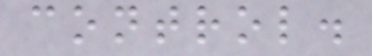control.
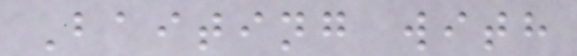Baiting with
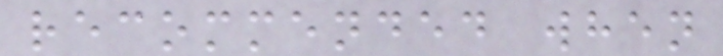recommended when
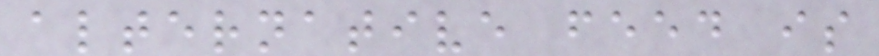alternative feed is
